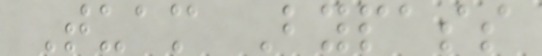Tuam Bypass
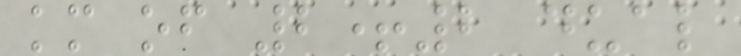km of 2+2 dual
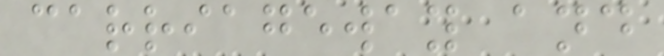carriageway and
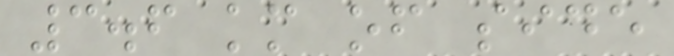3.6 km of side
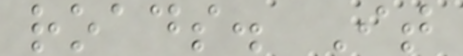roads. It
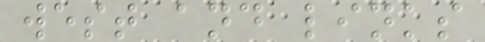west and links
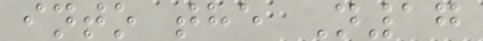into the N17
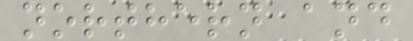northern and
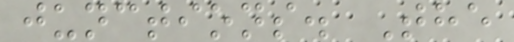junctions. The
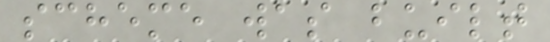scheme was built
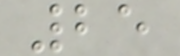25
